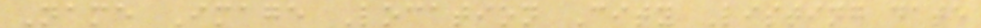Name Image Location City Listing date
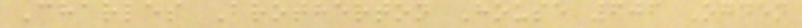Charles Brotherton House 606 Ogden
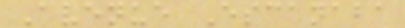Avenue Escanaba
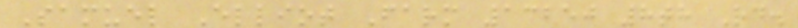Samuel Elliot Farm 13250 8th Rd.
